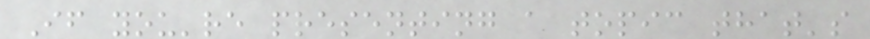If you're presenting a topic that's
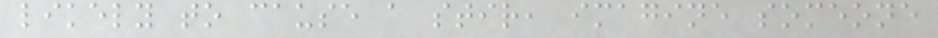likely to cause a stir, imagine someone
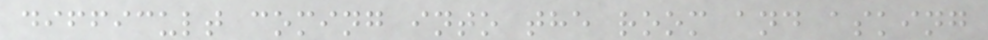difficult coming into the room and asking
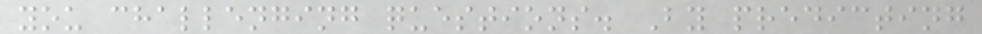you challenging questions. By predicting
